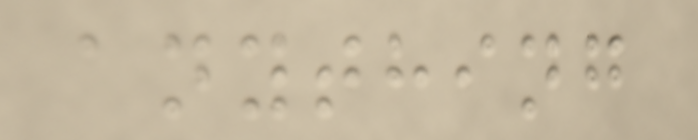anything
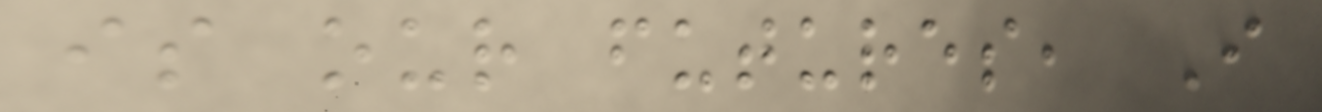is our futures, I
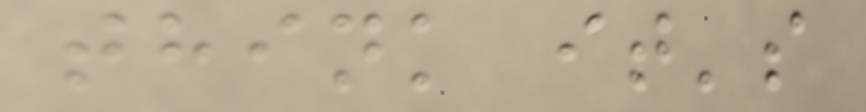think it's
